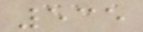535
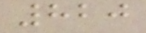820
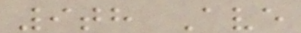9th Ave
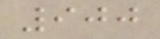900
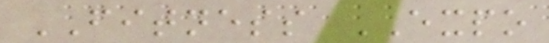FITNESS EXPO
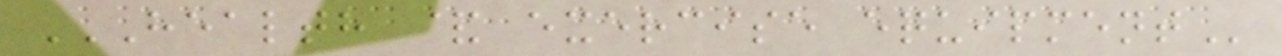HEALTH & EXERCISE EQUIPMENT
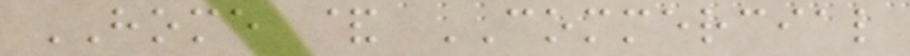HOME & COMMERCIAL
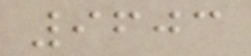9603
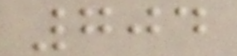704
